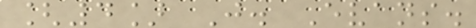[4] J. Evans.
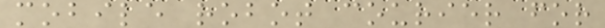mobile robot courier for
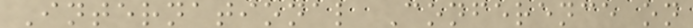International Conference on
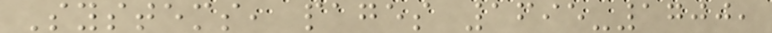Systems, pages 1695-1700,
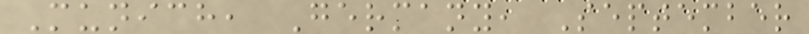Munich, Germany, September
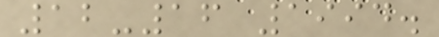12-16 1994.
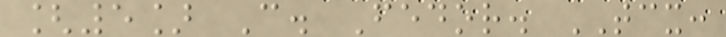[5] C. Fedor. TCX:
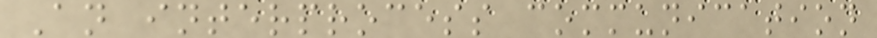An interprocess communication
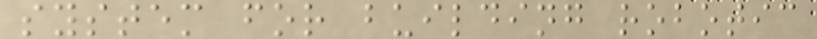system for building robotic
